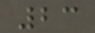23
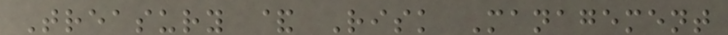Treasury & Risk Management
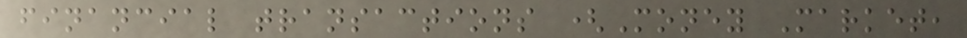financial transactions (Money Market,
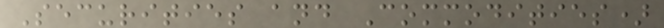Securities and Commodities)
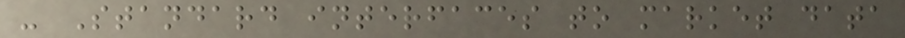- Standard interfaces to market data
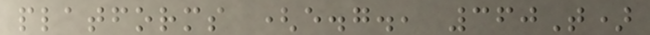platforms (e.g., 360T)
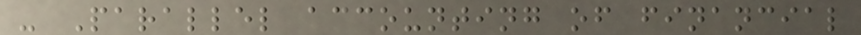- Parallel accounting of financial
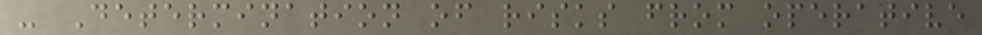- Determination of risks from operative
